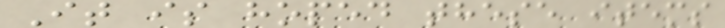It is hoped these items
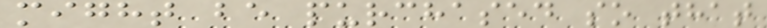might be purchased so that
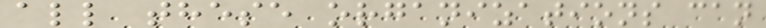all these organizations can
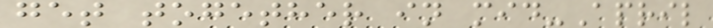get together in mid-April
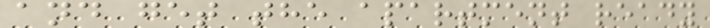and get the apartment ready
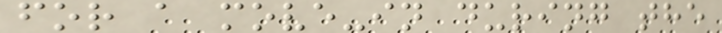for a move-in during the
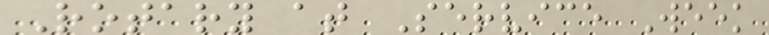Rotary at Service Week
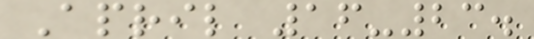April 16-23.
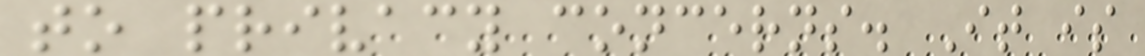to privacy concerns. It is
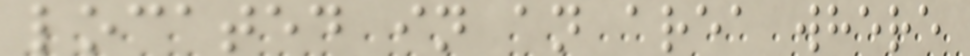located in an area where
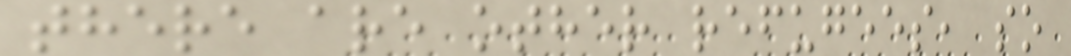there are other refugees, so
